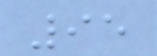95
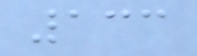133
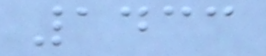1433
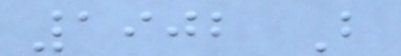1902 B
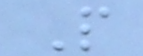P
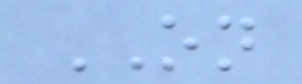ON
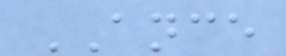ANCE
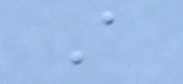A
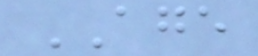AGE
